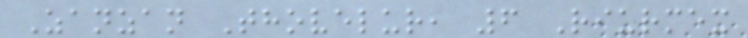Zanzan Thovelur, 6 Riurmex
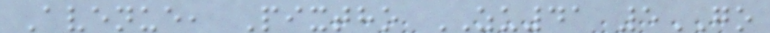Avenue, Pixtho ZU41 5GO
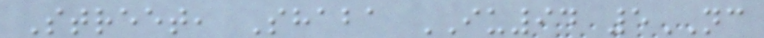Street, Shaba IU94 5NC
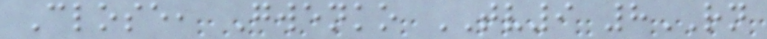Close, Gwenko TV9 8RN
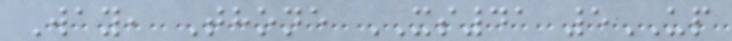Way, Thone XS41 5UP
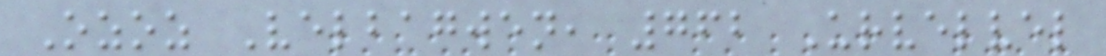Ozoz Velbagwen, 762 Urvelvel
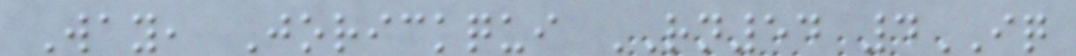Way, Jorickqui RN54 4IQ
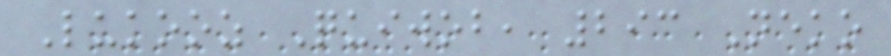Lukooz Quiwob, 293 Neko
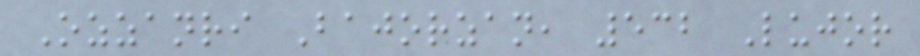Ozzanri Bajorzan, 532 Lujor
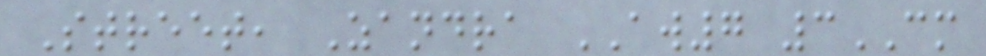Street, Zandra AW7 3CM
